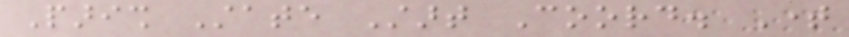Parish State Start Coord. Time
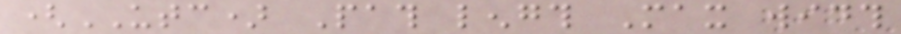(UTC) Path length Max width
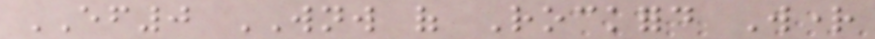EF0 WNW of Rockford Wright
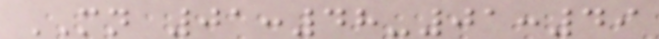MN 01:48-01:49
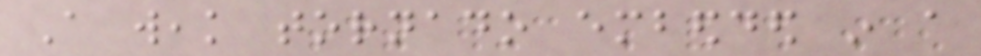A weak tornado embedded in a
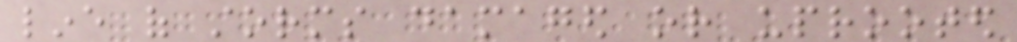line of storms damaged or uprooted
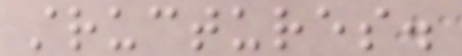structures.
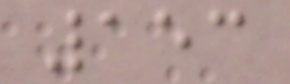153
